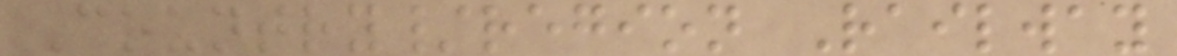Country/region Railway
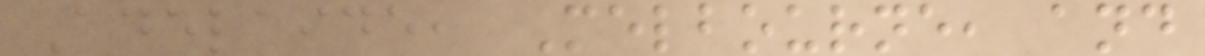Adelaide, Melbourne, and
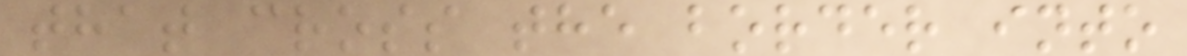that cross the border into
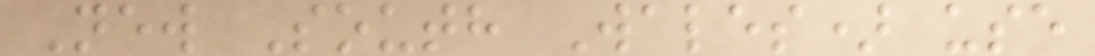New South Wales) use
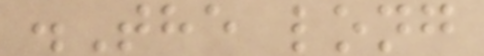.The long
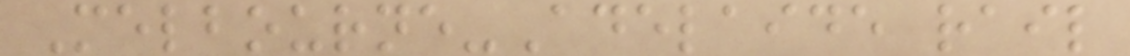Melbourne-Adelaide rail
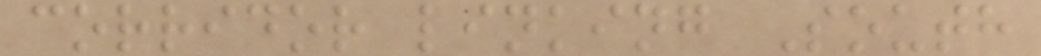corridor linking South
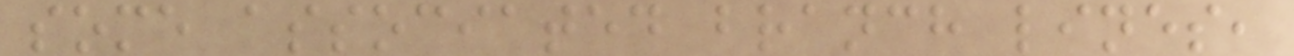some associated branch lines,
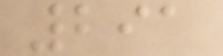291
